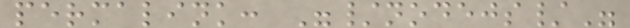permalink: "/nodejs/"
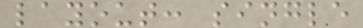layout: single
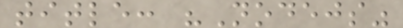title: "Nodejs"
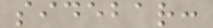sidebar:
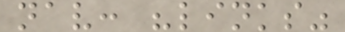nav: "links"
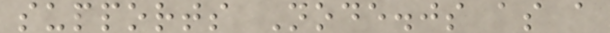supports Node.js as a
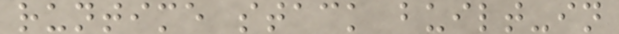runtime stack built-in
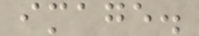image.
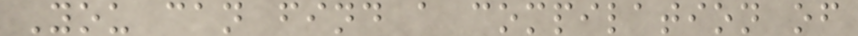You can find a compilation of
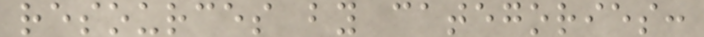resources by categories:
